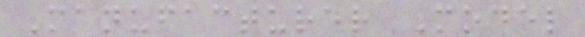Manufacturer Model
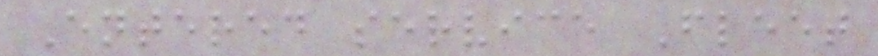Entered service Fleet
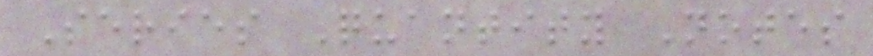Series Quantity Notes
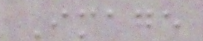Image
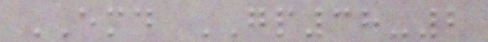EMD GP38-2
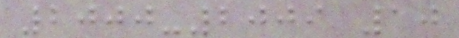2000-2009 10
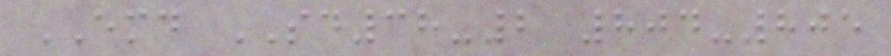EMD SD38-2 804-805
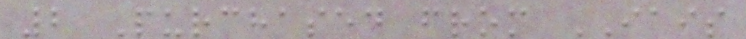2 Purchased from IAIS
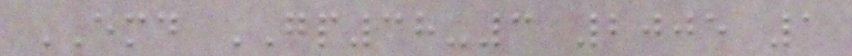EMD GP38-3 2005 1
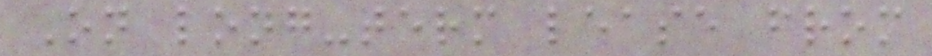On long-term lease from
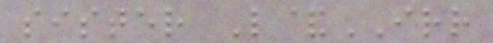sister L&IRR
